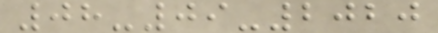08-09-2020
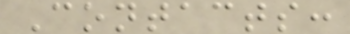Contacts:
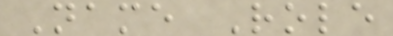Name Role
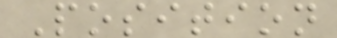Position
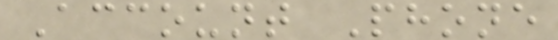Account Phone
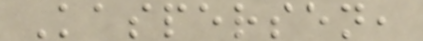Kaspersen,
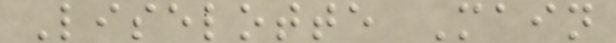Liselotte Main
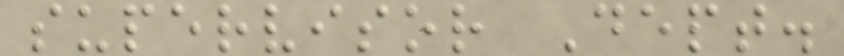supervisor Dept.
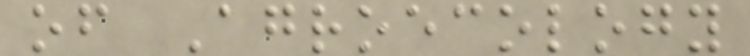of Agroecology
